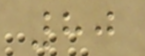80
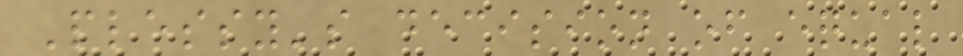Plessy's decision of equal
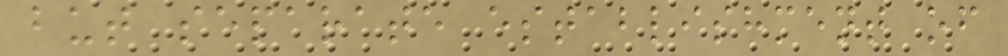but separate establishment of
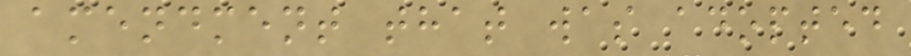amendment that was adopted
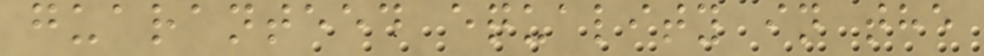guaranteed equality in the
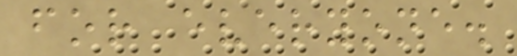for everyone.
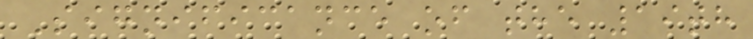Significance of the 19th
